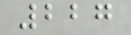227
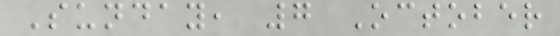Sunday, 7 October
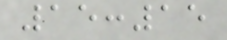15:15
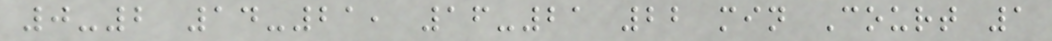0-2 14-21, 16-21 22 min Court 1
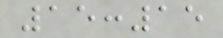15:15
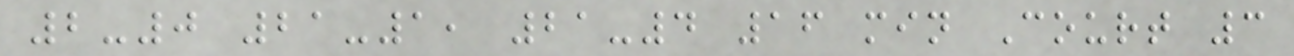2-0 21-1, 21-4 16 min Court 3
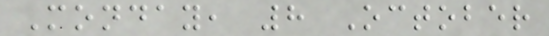Monday, 8 October
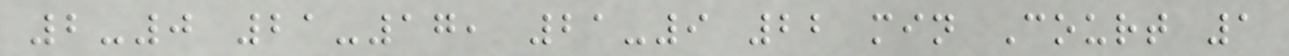2-0 21-17, 21-9 22 min Court 1
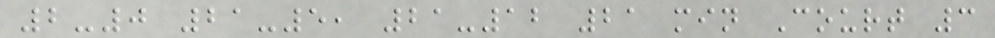2-0 21-5, 21-12 21 min Court 3
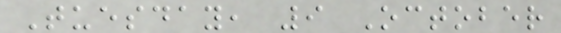Tuesday, 9 October
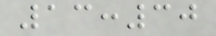13:30
